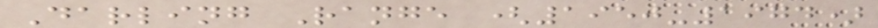Darling Range (1950-1974)
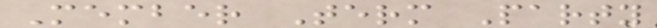Member Term Party
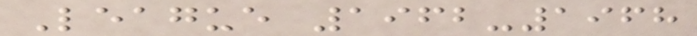League 1962-1968
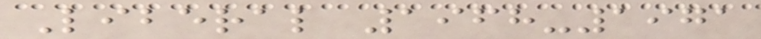Liberal 1968-1971
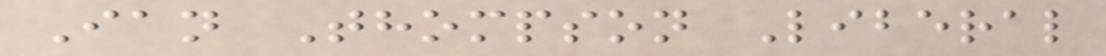Ian Thompson Liberal
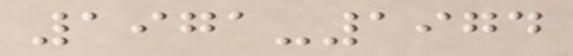1971-1974
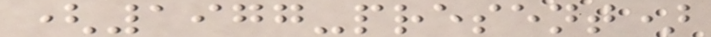(1977-present)
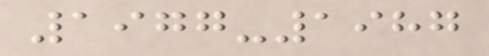1977-1987
